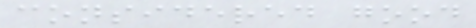considered good
